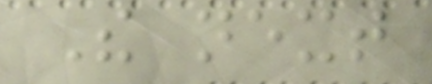The next
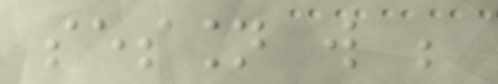session will be
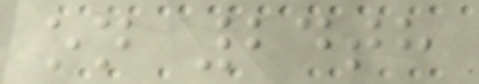on 24th
